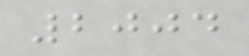2004
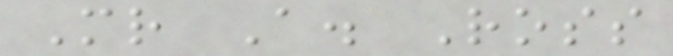Mr A. Ross
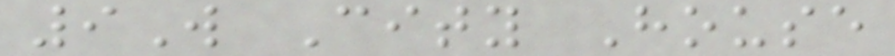9W City House
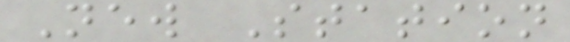New Station
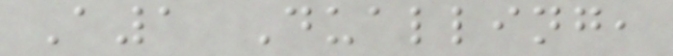A1 Dualling,
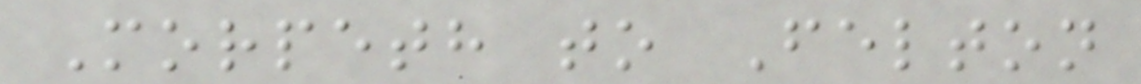Morpeth to Felton
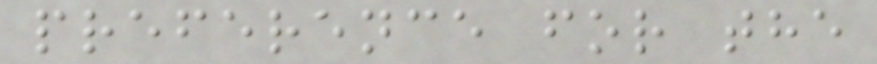preference for the
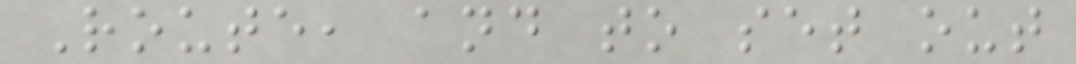Route, and to set out
